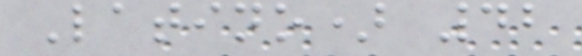Latino) 42
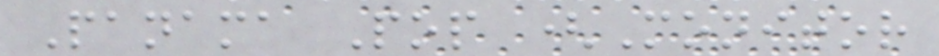Panama Pop (Monitor
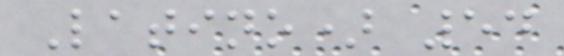Latino) 54
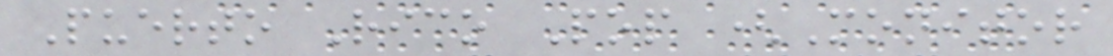Puerto Rico Pop (Monitor
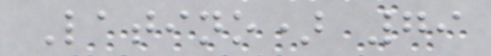Latino) 79
